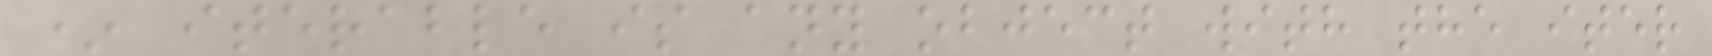* iterable is any object with the iter
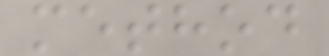method
